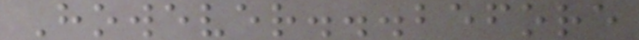However...before
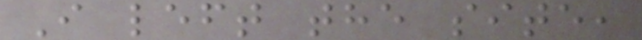I left the site,
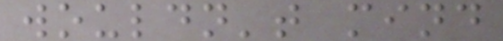wouldn't mind
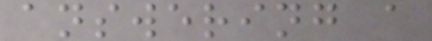answering a
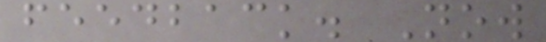feedback. Now
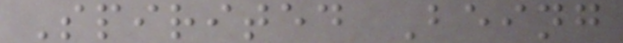Spirited Being
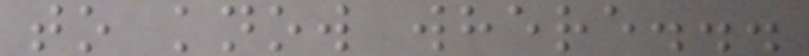to know where...
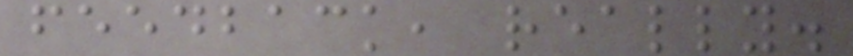feedback, really.
